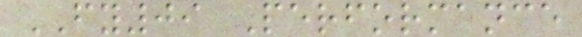FY09 Performance
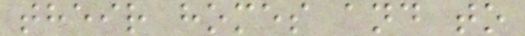their homes and to
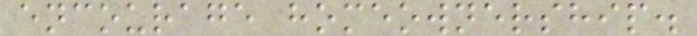encourage homeownership.
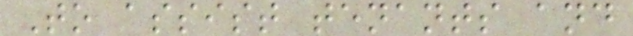To assist tenants and
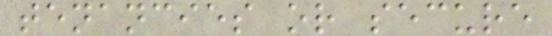tenancies or secure
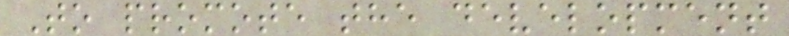To promote the development
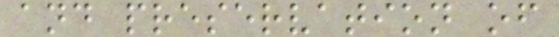and preservation of
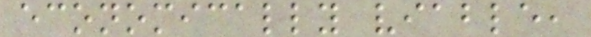economically viable,
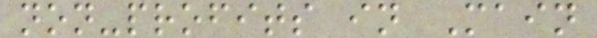non-profits in Main
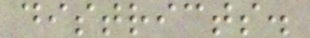districts.
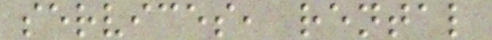services, rental
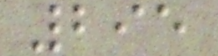295
